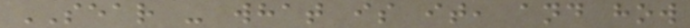SEAR - what is it, and how
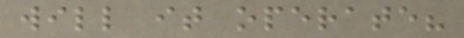will it operate?
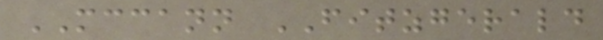MCCANN FITZGERALD
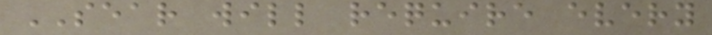SEAR will require every
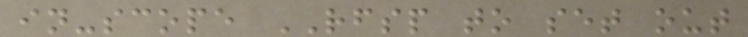in-scope RFSP to set out
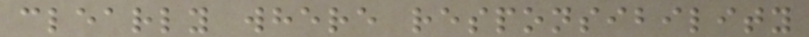clearly where responsibility
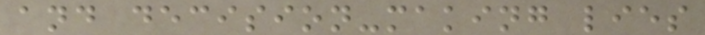and decision-making lies
